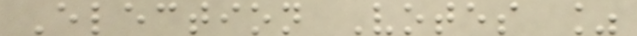Election Votes %
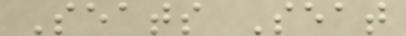Seats Seat
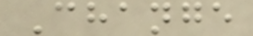Change
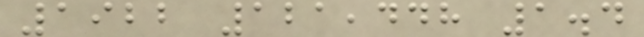1922 121,448 1.4
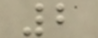2
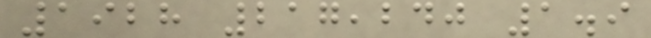1928 217,240 1.9
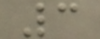3
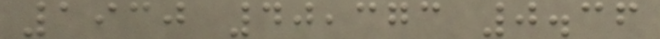1930 40,373 0.36
